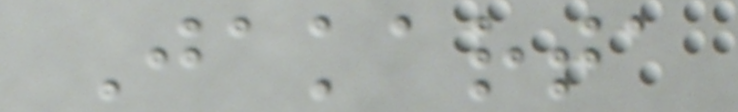Jakarta
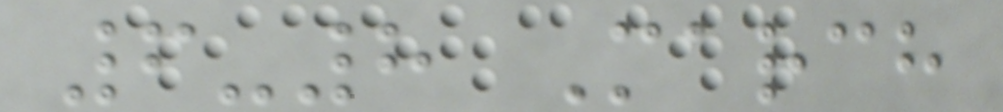6-8 March
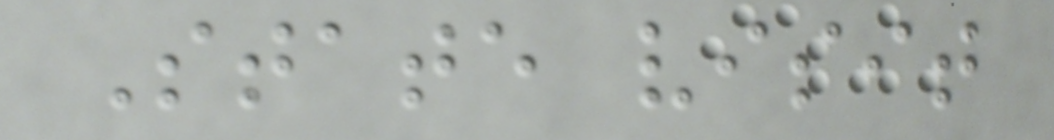State visit
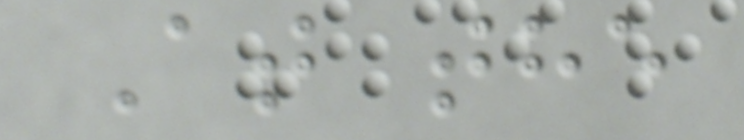At the
